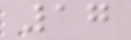17
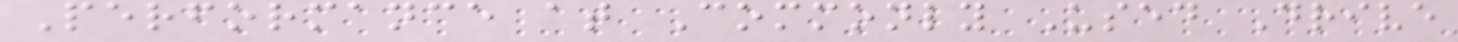Performance at Commonly Used Drive
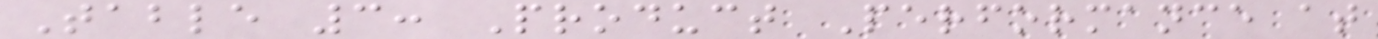Table 3: Product Performance at
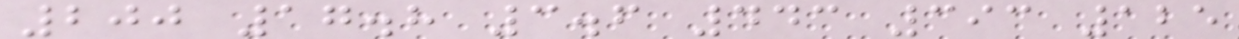200 17.8 3.6 443 393 125
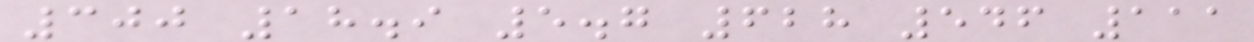300 18.9 5.7 628 546 111
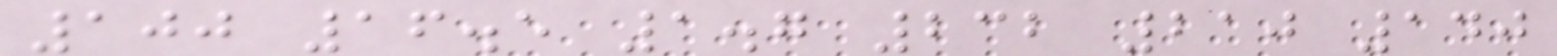100 16.5 1.7 232 210 140
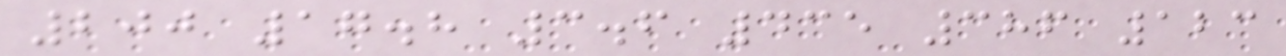200 17.8 3.6 435 386 123
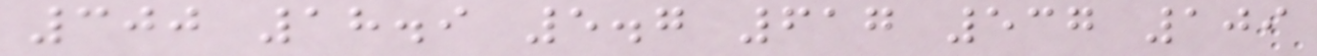300 18.9 5.7 617 537 109
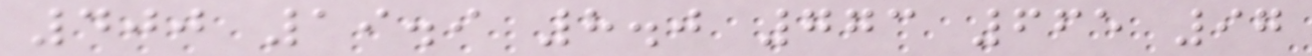400 19.9 8.0 773 665 97
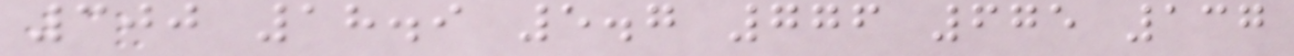300 18.9 5.7 776 675 137
